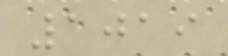1019
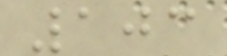103
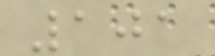101
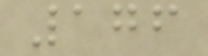176
